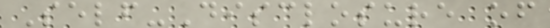Self-Disclosure of
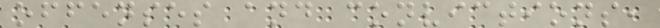offenses and convictions,
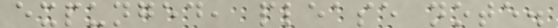expunged, please note.
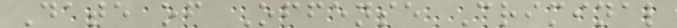Date of Offense Criminal
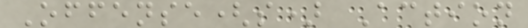Offense(s) Action
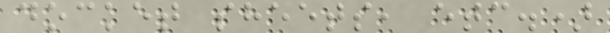docket sheets, etc.)
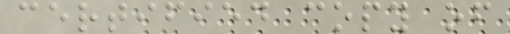certified copy of
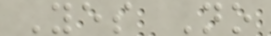Yes No
